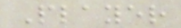Player
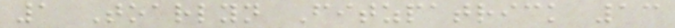1 Toarlyn Fitzpatrick 13
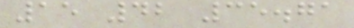15 42 35.71
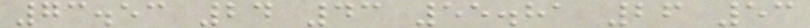73.53 24 43 55.81 26 53
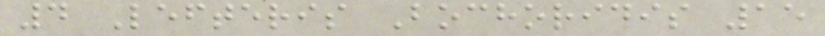4 Lefteris Bochoridis 15
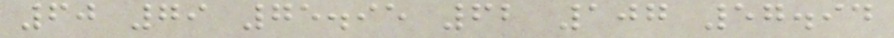60 79 75.95 62 107 57.94
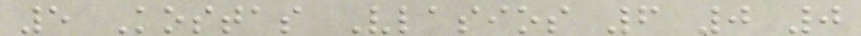5 Kostas Vlasios 6 0 0
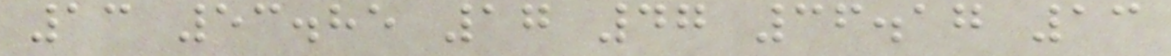13 53.85 17 47 36.17 13
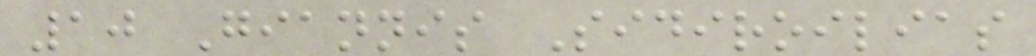10 Giannis Sidiroilias
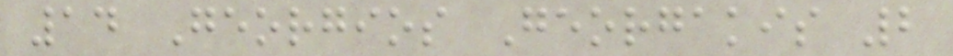14 Georgios Georgakis 2
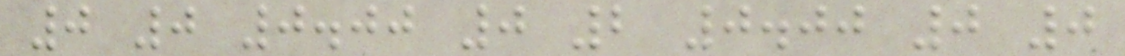0 0 0.00 0 2 0.00 0 0
